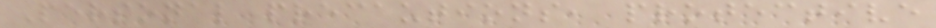Personal precautions, protective
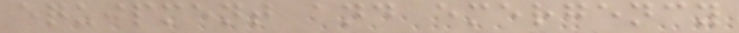equipment and emergency
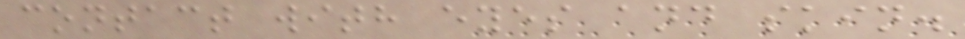contact with eyes and skin.
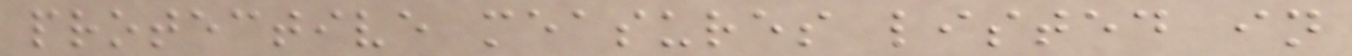protective measures listed in
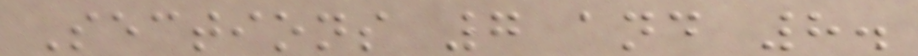Sections 7 and 8.
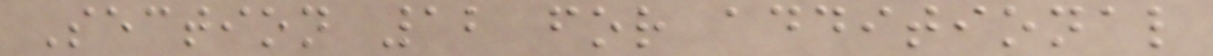Section 12 for additional
